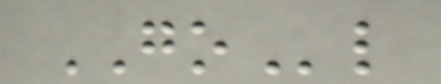GOl
